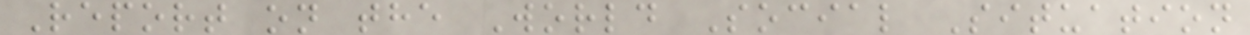Report on the World Social Situation
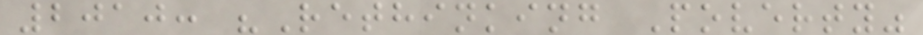2010: "Rethinking Poverty"
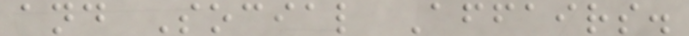and Social Affairs.
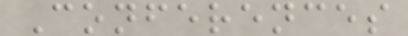Conferences
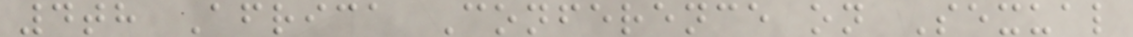4th Africa Conference on Sexual
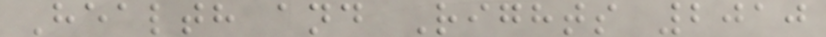Health and Rights 2010
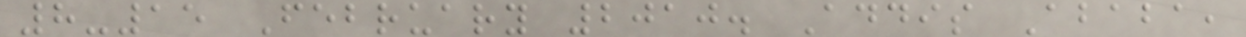8-15 February 2010. Addis Ababa,
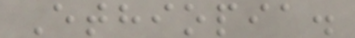Ethiopia.
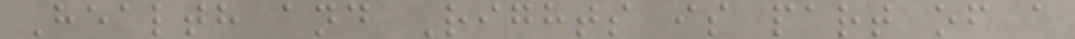Health and Rights is part of a
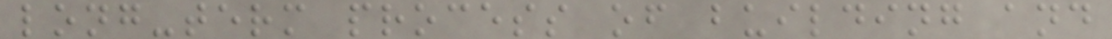long-term process of building and
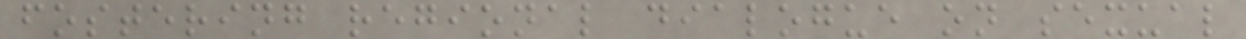fostering regional dialogue on sexual
